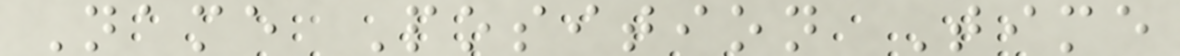Name Position Time
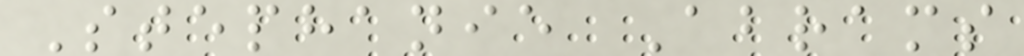Stephanie Abrams
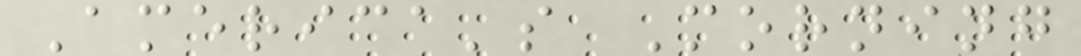America's Morning
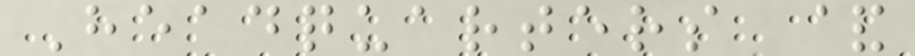Headquarters &
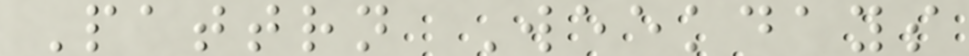Pattrn Weekdays
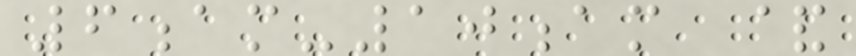6am-10am &
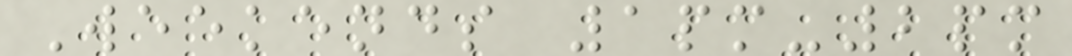Weekends 1pm-2pm
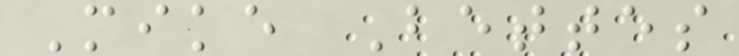Mike Bettes
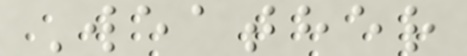Weather
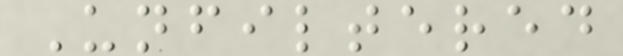Unfiltered
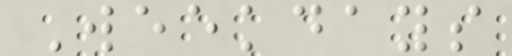Weekdays
